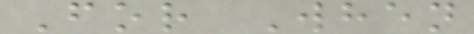For When
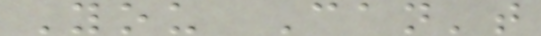You Can't
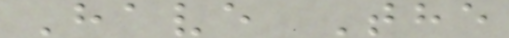Have The
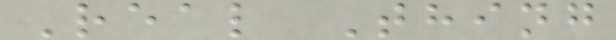Real Thing
